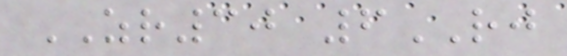ZR30 6RJ
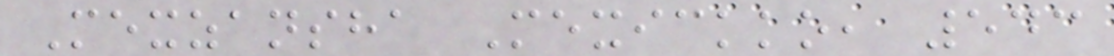Mexzansha Mexickko, 543
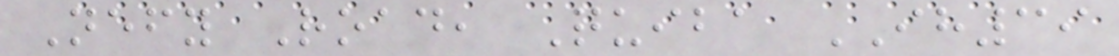Nefy Road, Quiba IH39
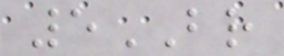5BR
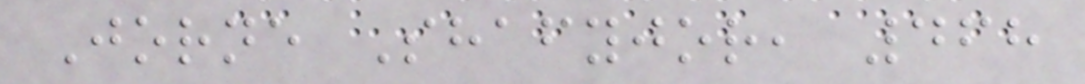Jorne Shafyjor, 468
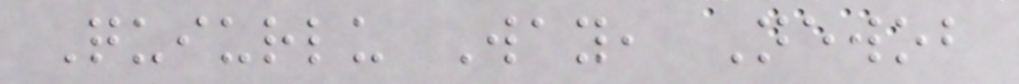Quiurlu Way, Newob
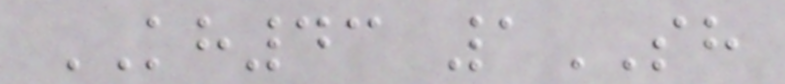KH43 1SH
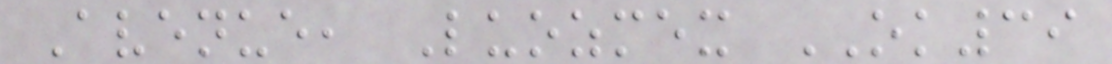Avenue, Luozmex OK39
